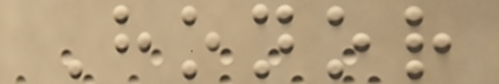Honor
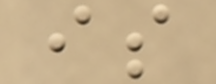is
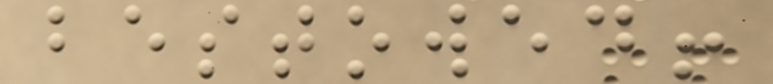bestowed!
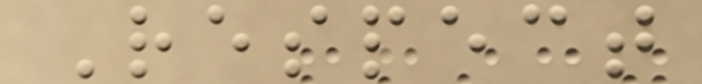Respect
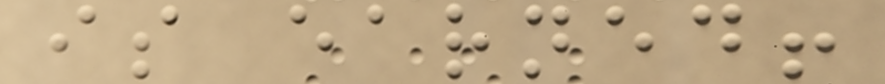is earned!
